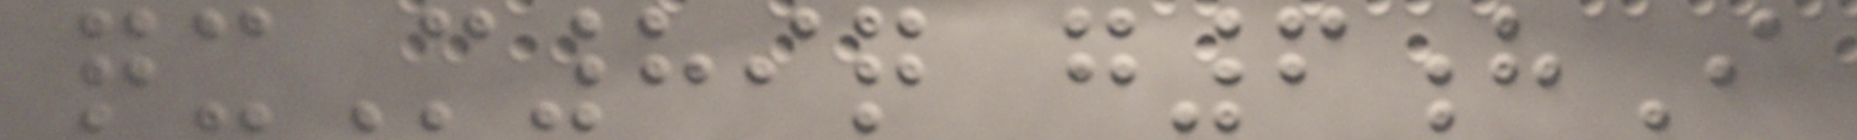qxM89q g6hI
